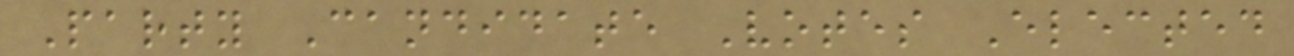Party Candidate Votes Elected
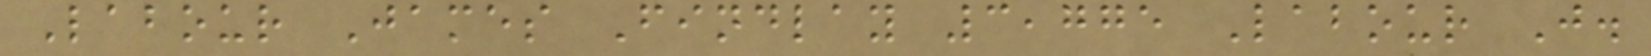Labour James Findlay 3,775 Labour J.
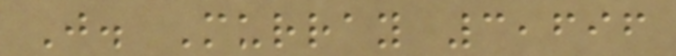J. Murray 3,696
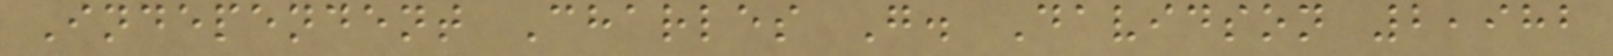Independent Charles G. Davidson 2,982
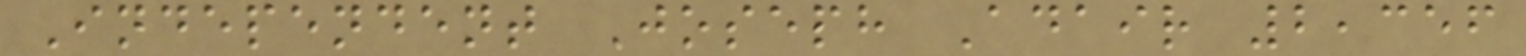Independent Joseph Adair 2,356
